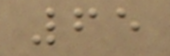65
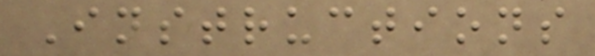Instructions
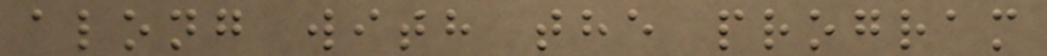along with the program
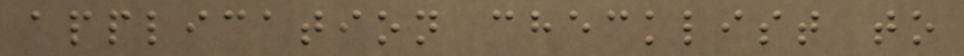application checklist to
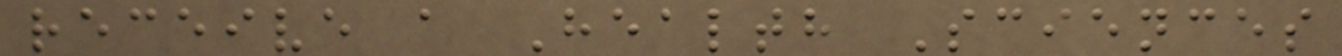receive a Health Sciences
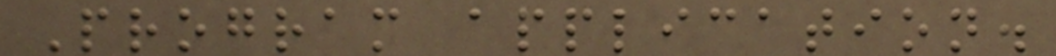Program application.
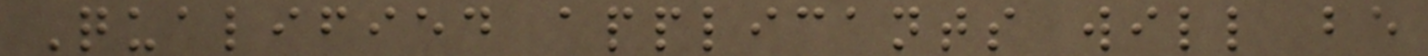Qualified applicants will be
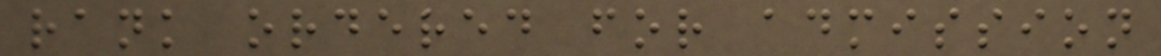rank ordered for admission
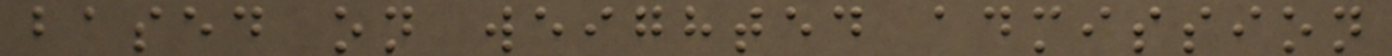based on weighted admission
